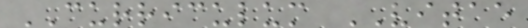CURRICULUM VITAE
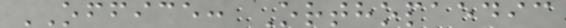OFFICE: Orthopaedic
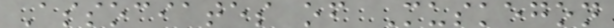Associates of Muskegon
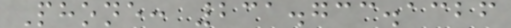Phone: 231.733.1326
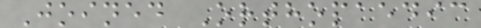Joined Orthopaedic
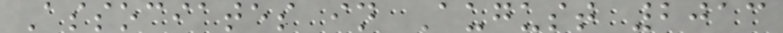Associates in August 2013
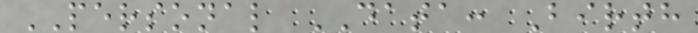PERSONAL DATA: Birth
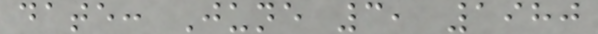date: June 3, 1980
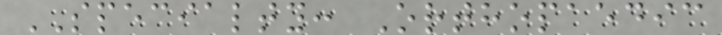SPECIALTY: Orthopaedic
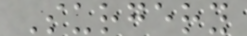Surgery
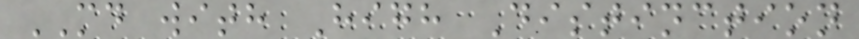MD with High Distinction
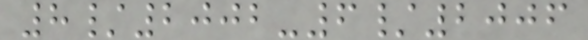8/2002-6/2006
